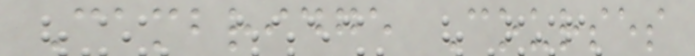Cambridge Courses
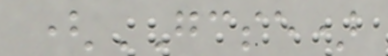(GCSE)
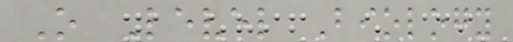O Level Biology
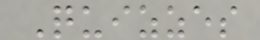Quizzes
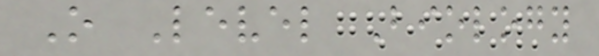O Level Biology
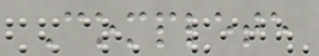Complete
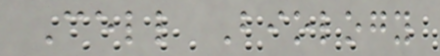Cell Biology
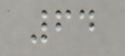64
